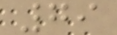79
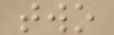two
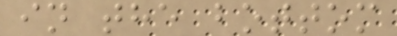in the bottom
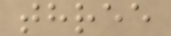three
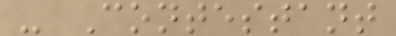- Contestant
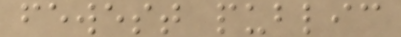fewest public
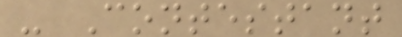- Contestant
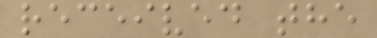received the
